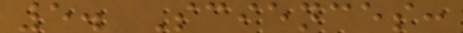5. Sciences:
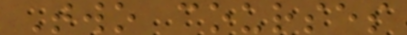Two courses
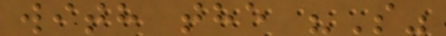with the "S"
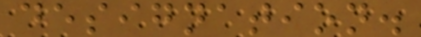designation.
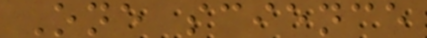One science
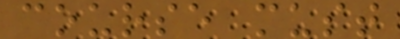course must
